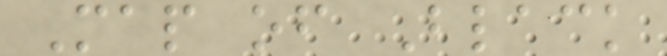Map of Black
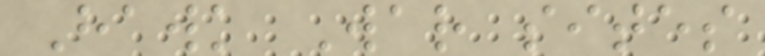Hawk War sites
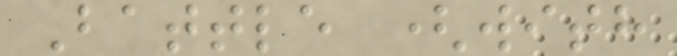Battle (with
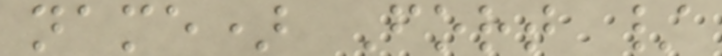name) Fort /
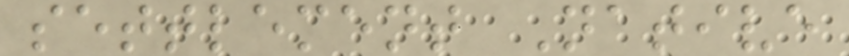settlement Native
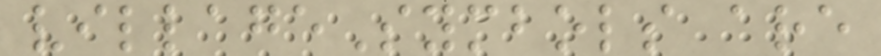villageSymbols are
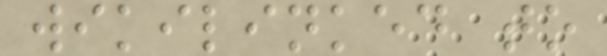wikilinked to
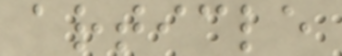article
